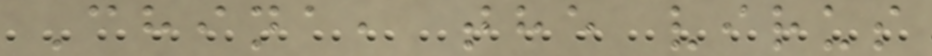China, the virus
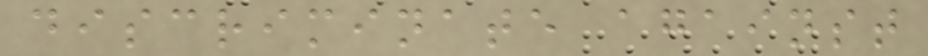discriminate against
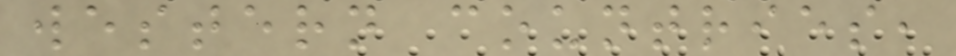western countries,
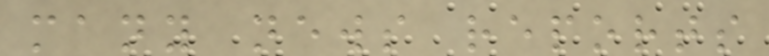many news reports
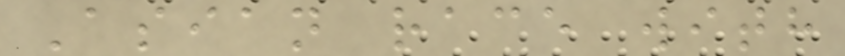Asian race with
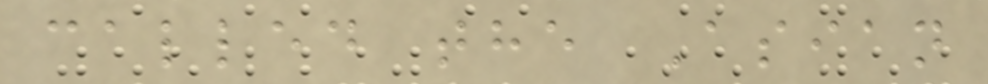called the Asian
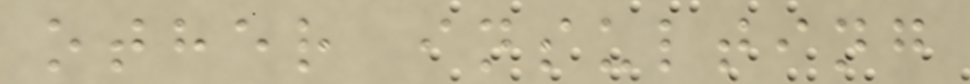other insulting
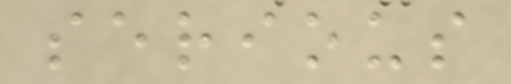serious
